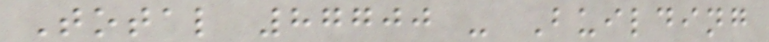Total 87700 - Building
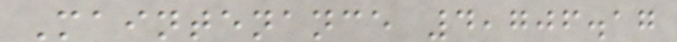Maintenance 4,706.17
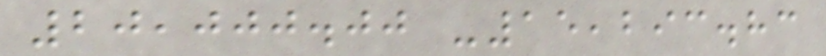20,000.00 -15,293.83
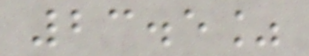23.5%
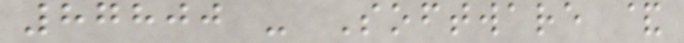87800 - Software &
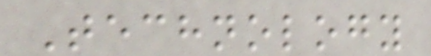Technology
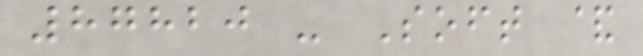87820 - Soft &
